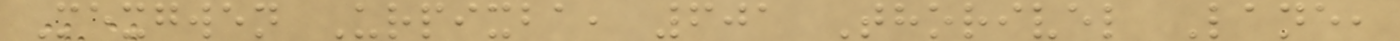Mexgwen Urpixba, 601 Thorivel Lane,
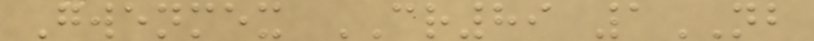Gwenmex CR89 1NB
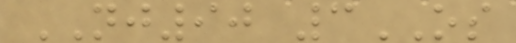NJ90 3OS
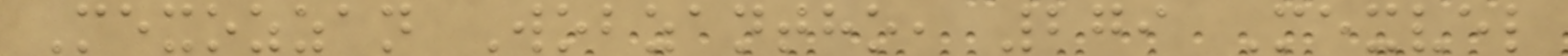Mexozzan Wobzantho, 279 Mexvel
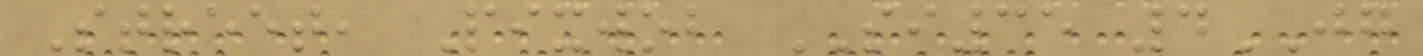Street, Pixwob SI35 4JG
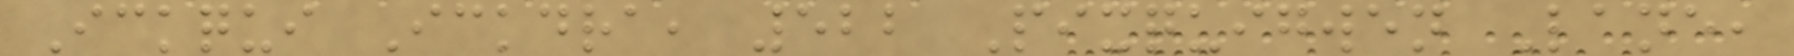Ickqui Ickdra, 522 Pixquigwen Lane,
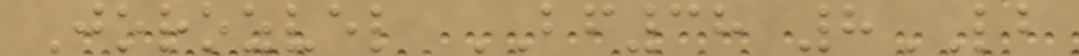Jorozvel BF38 8LB
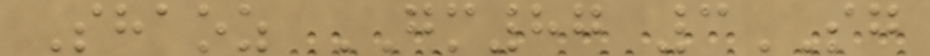Shaoz GM87 3SG
